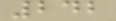242
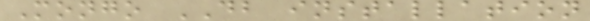Mongo DB installation
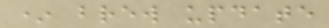* brew update
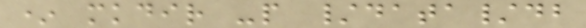* mkdir -p /data/db
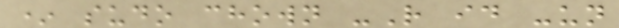* sudo chown -R id -un
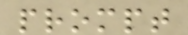prompt
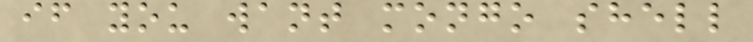if you want mongo shell
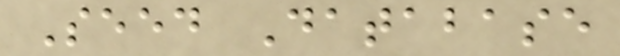Seed Database
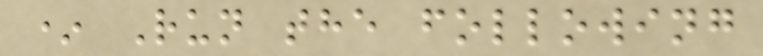* Run the following
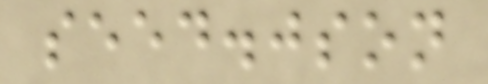seed.json
